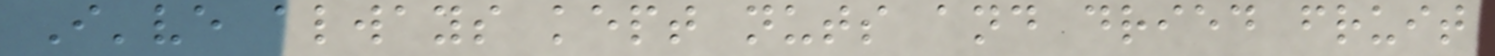I've always kept nuts and dried fruit
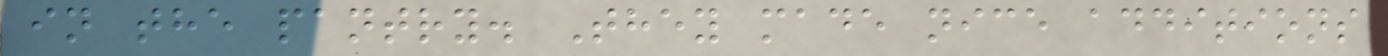in the pantry. They made nice additions
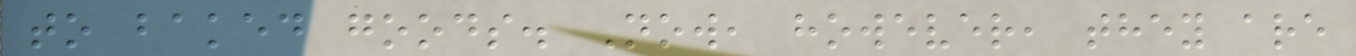to baked goods. Now, however, they are
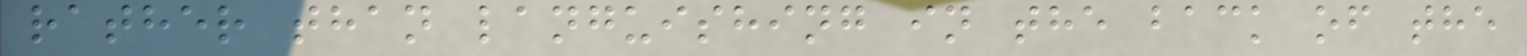rather than languishing in the back of the
